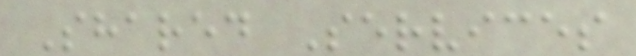Shared Services
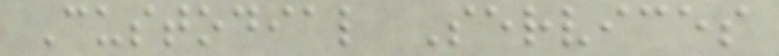Custodial Services
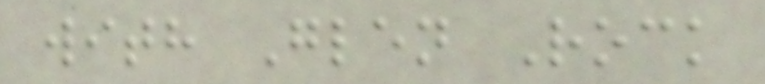with Glen Rock
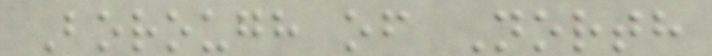Borough of North
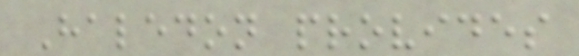Haledon provides
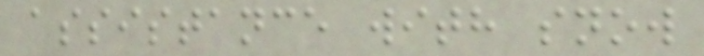assistance with snow
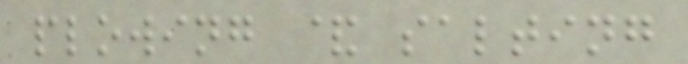plowing & salting
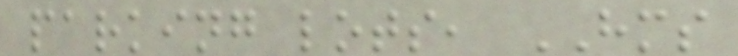parking lots, HMS
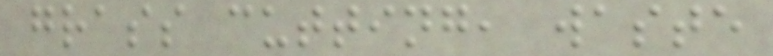grass cutting, waste
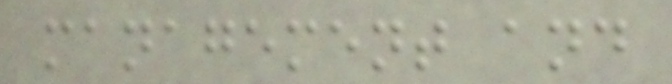management and
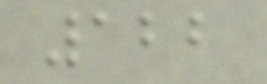122
